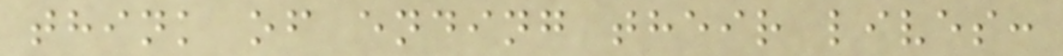think of ending their lives:
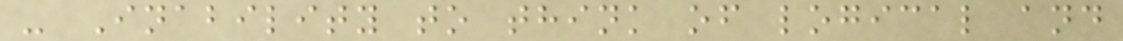- Inability to think of logical and
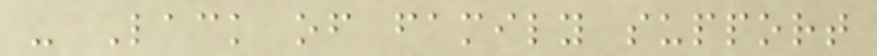- Lack of family support
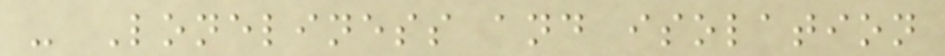- Loneliness and isolation
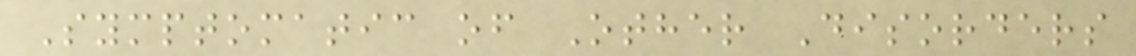Symptomatic of Other Disorders
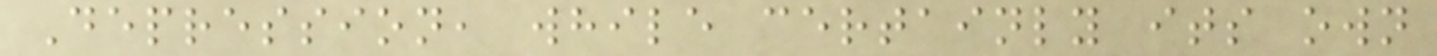Depression, while certainly its own
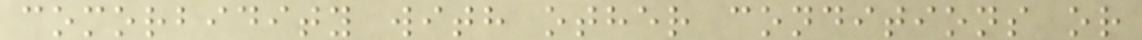comorbidity with other conditions or
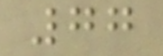77
